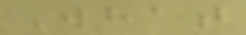What
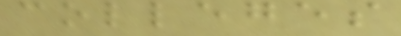colleges
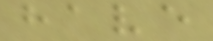have
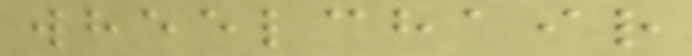wheelchair
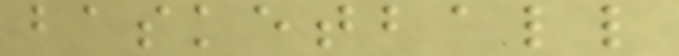basketball
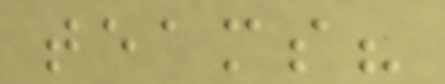teams?
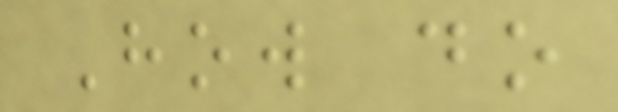How do
